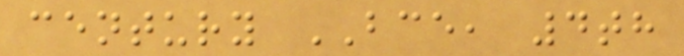century BCE, 4th
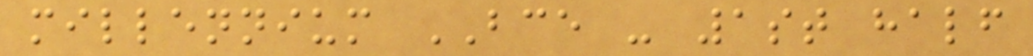millennium BCE - 1st half
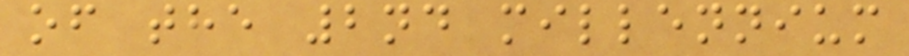of the 2nd millennium
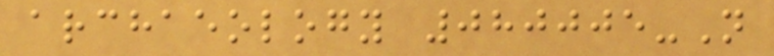archaeology 080005-N
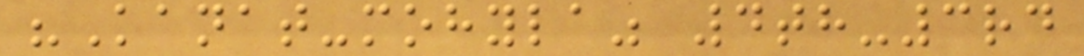"Kanat-mohyla" 4th-3rd
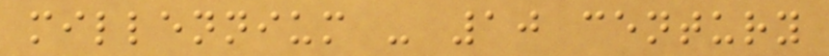millennium - 10 century
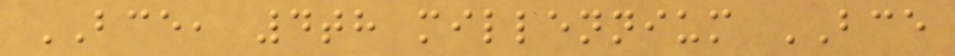BCE, 4th millennium BCE
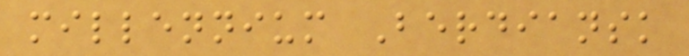millennium Berdiansk
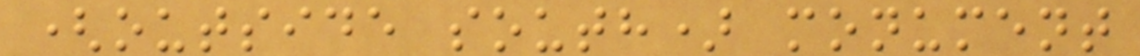(outside south) monument
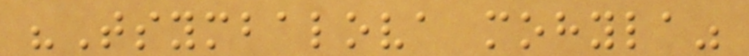"Tsymbalova mohyla"
